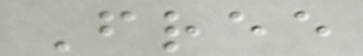Free
